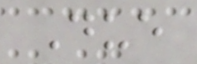Due
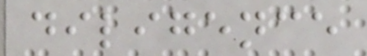diligence
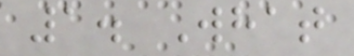1. What
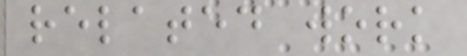related work
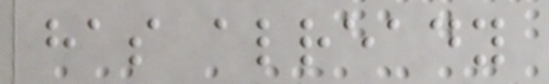has already
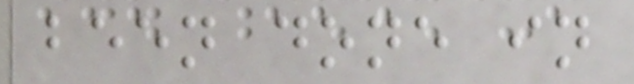been done in
